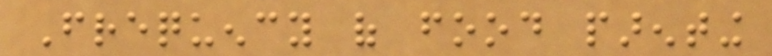Frequency of food parenting
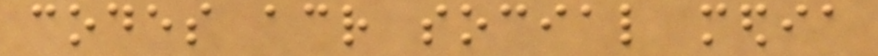codes across social media
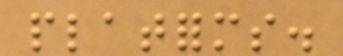platforms.
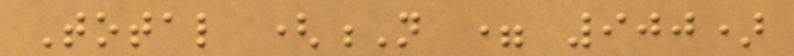Total (N = 900)
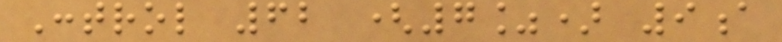Control 62 (7%) 9a
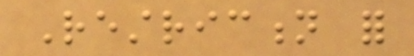Restriction for
